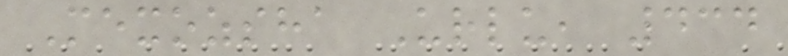Mexozsha Urlu, 434
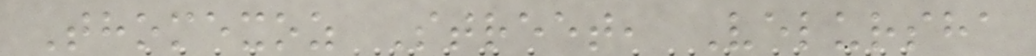Thomexoz Street, Velursha
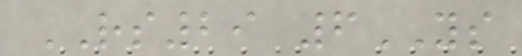RS29 6YS
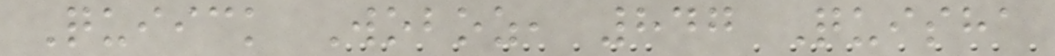Quiick Woboz, 847 Quisha
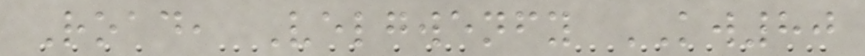Road, Velgwenfy KW80
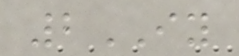2IY
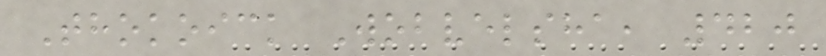Thokoick Wobvelsha, 420
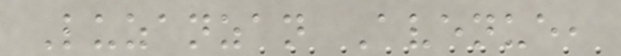Luzanzan Avenue,
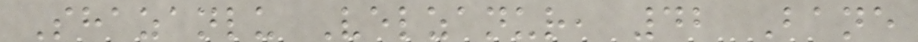Shazanlu Velzanur, 42 Bane
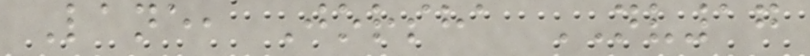Lane, Jorsha NV17
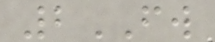2FW
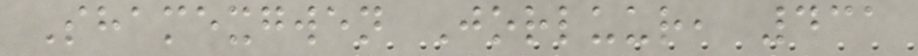Shamexgwen Jorluur, 431
